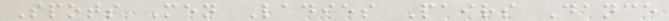Spots Men Ladies Pairs Dance
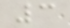3
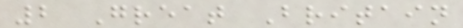2 Great Britain
